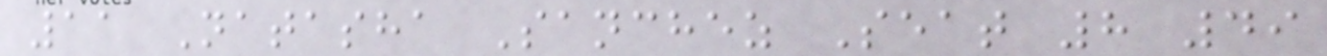11 Natasha Sanchez Seat 8 49
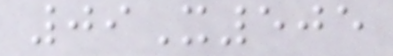09X505
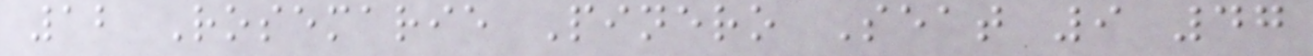12 Rosemarie Pinero Seat 9 47
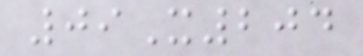09X204
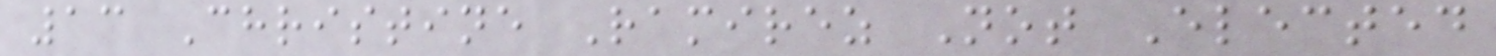13 Christine Ramirez Not Elected
